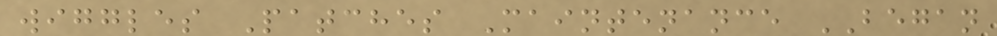wiggles Patches Maintenance BEGAN
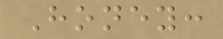Honey:
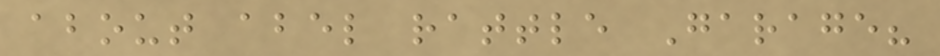about abel rattle Garage?
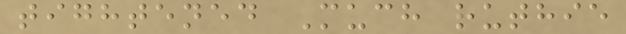tightened Much ruthie
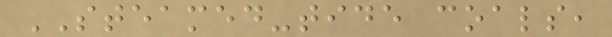STEAMED-tide coals,
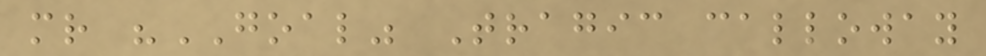mr "GOAL" Tragic calloway
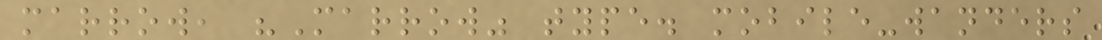marrow, "Marrow" type. mobile-wanders
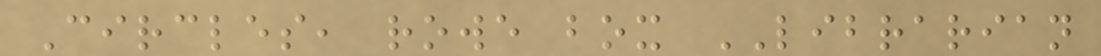Circles, rowe box LIBRARIAN
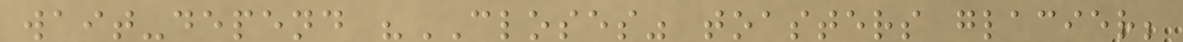wait-depend "CLOSES" toasters glacier;
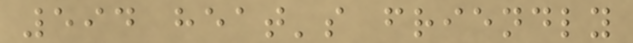594 heat's friendly
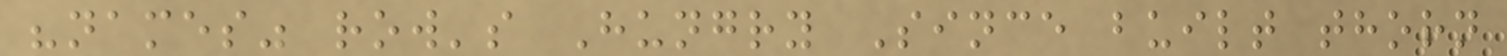"names" row's Hungry Since built thorn
